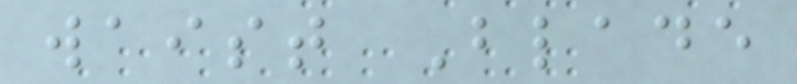waist Blade
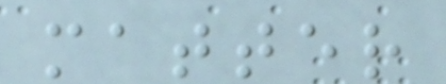matter
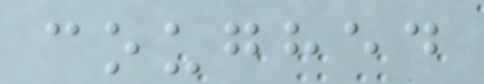coughed
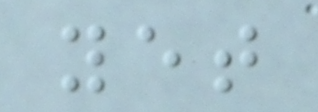yet
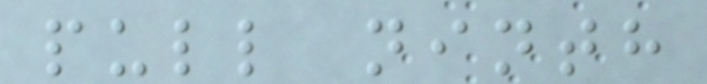pull ninth
